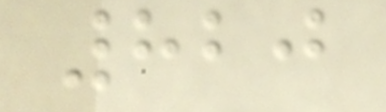820
